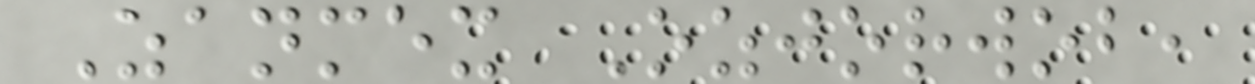Zanmex Ozjorwob,
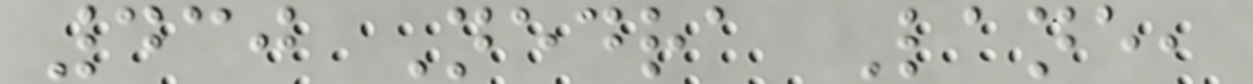430 Nedra Lane,
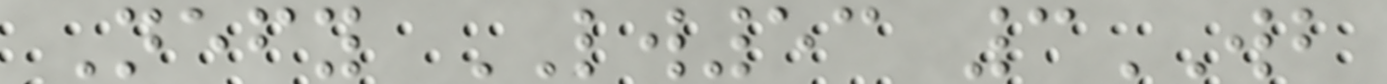Nefy LW53 3WB
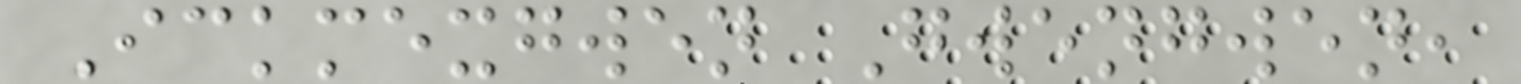Ickmexgwen Gwengwen,
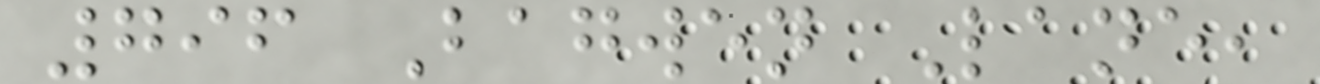796 Bagwen Lane,
